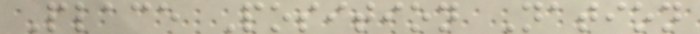Place Position Nation
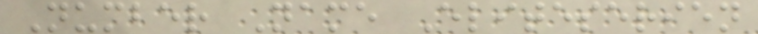Number Name Eliteserien
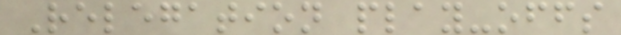Relegation play-offs
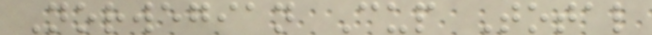Norwegian Cup Total
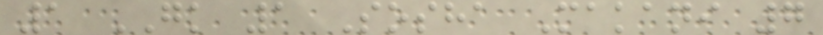1 GK 1 Sosha Makani 7
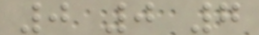0 0 7
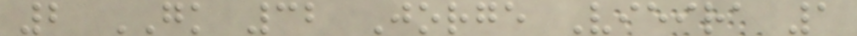2 GK 32 Jorge Vieira 1
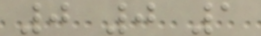0 0 1
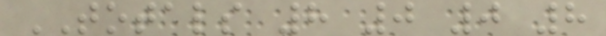TOTALS 8 0 0 8
